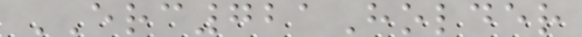ERC721Holder
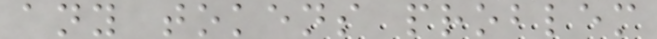any tokens problem
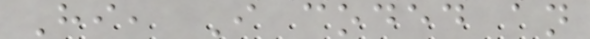Hi, I coded an
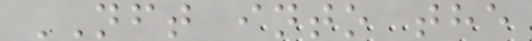NFT into the
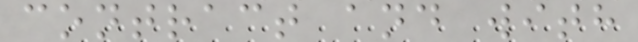contract and with
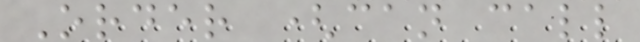Order (can call
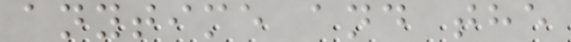anytime and the
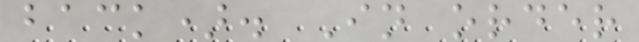back). In order
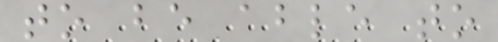to be able to
